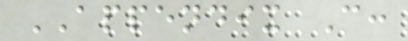APPENDIX C:
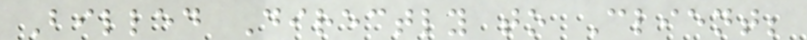Billed Directly to Client;
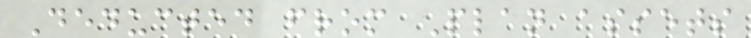Deducted from Plan assets
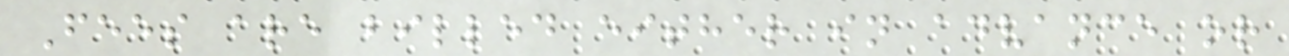Fees are billed either in advance or
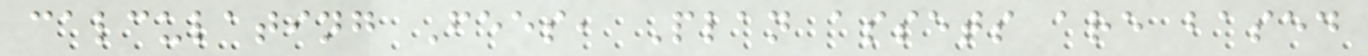calculating Fees, Plan assets are based
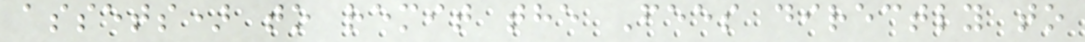assets) to remit the Fees directly to
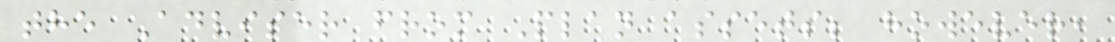the Adviser from Plan assets; however,
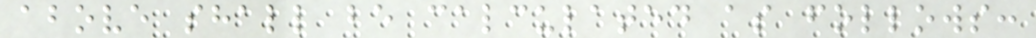above shall be calculated as follows:
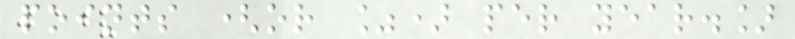points (or %) per year.]
